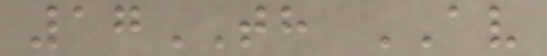17TH AV
